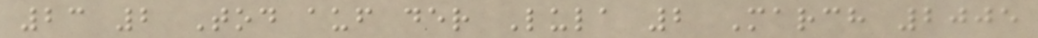23 2 Tod auf der Lula 2 March 2005
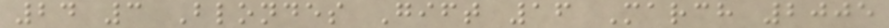24 3 Blondes Gift 16 March 2005
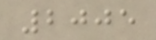2005
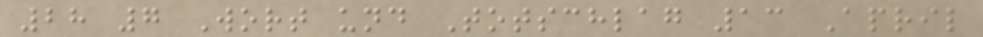28 7 Wort und Totschlag 13 April
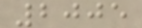2005
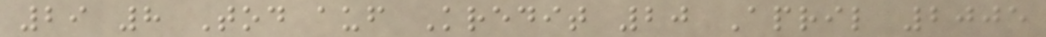29 8 Tod auf Kredit 20 April 2005
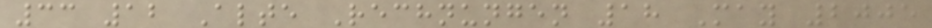33 12 Alte Rechnungen 18 May 2005
